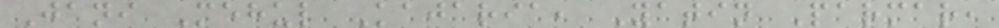Jani Mehul Kajaria, Yatin Parmar,
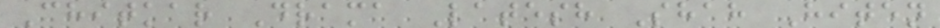Chitkar Drama Latesh Shah Hiten
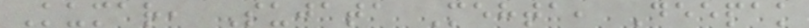Kumar, Sujata Mehta, Deepak
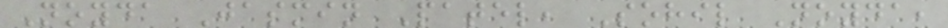Noyda Jasmin Patel, Sohil Noyda,
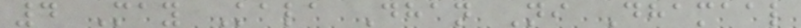4 May Kala Dhan Ni Dhamaal
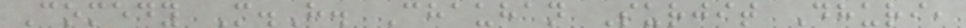Comedy M.H. Chauhan Surjit Dhuri,
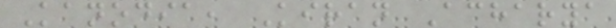Kanodia, Kiran Acharya
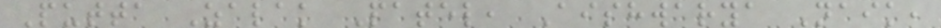Putta Zalak Patel, Aishwarya Naik,
